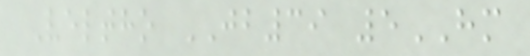Veltho JB39 5HM
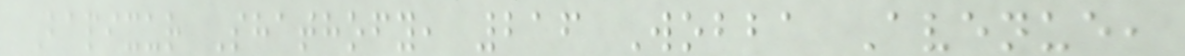Bapixur Shathofy, 216 Wobba Avenue,
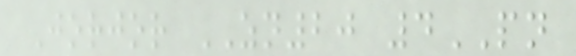Jorjor ZN20 4PN
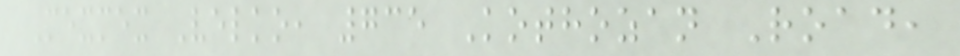Mexmex Velko, 735 Kothozan Road,
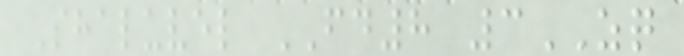Shaluvel FD8 3ZQ
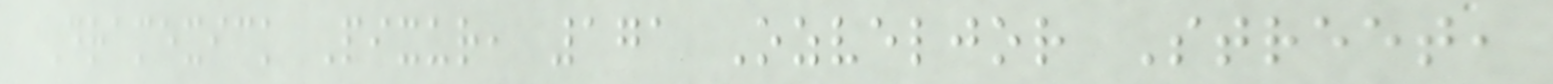Dramexick Pixur, 171 Ozveljor Street,
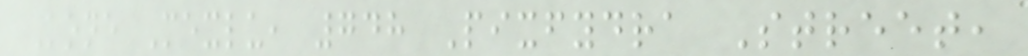Kone Mexlu, 748 Pixfydra Street,
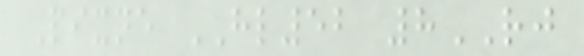Pixne HL52 8RJ
